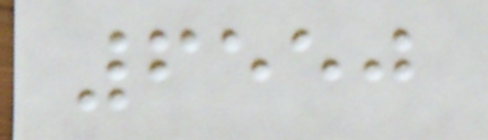6550
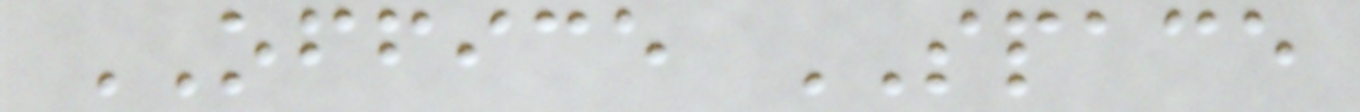OFFICE SPACE
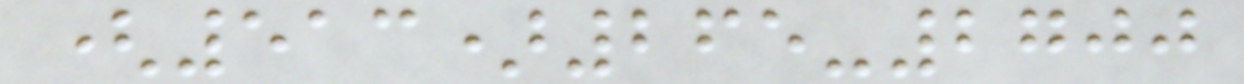(513)265-2700
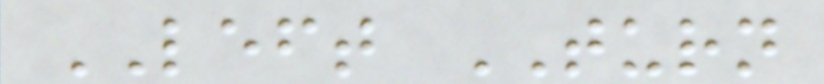LEFT TURN
